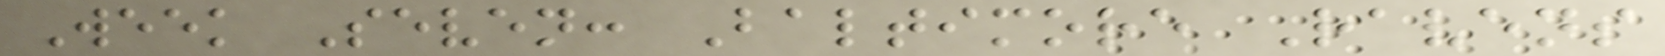Week Seven: Baltimore Ravens
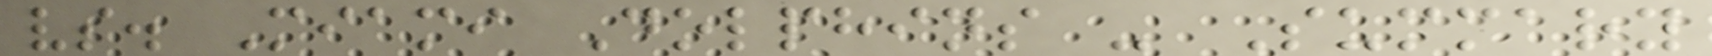vs. Miami Dolphins - Summary
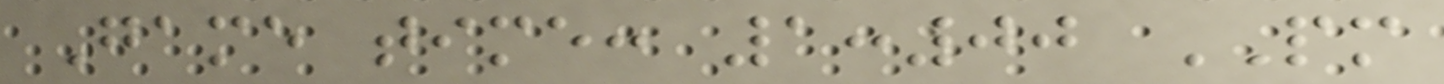Game time: 1:00 PM
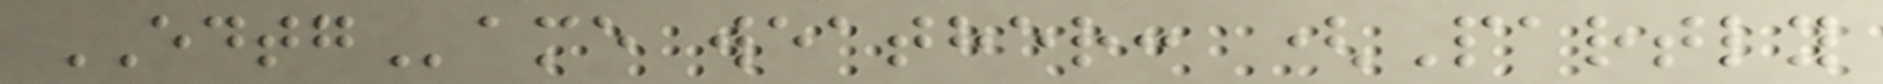EDTGame weather: (Partly
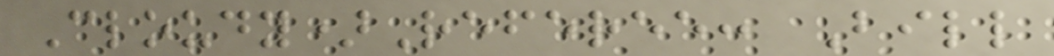Cloudy)Referee: Bill
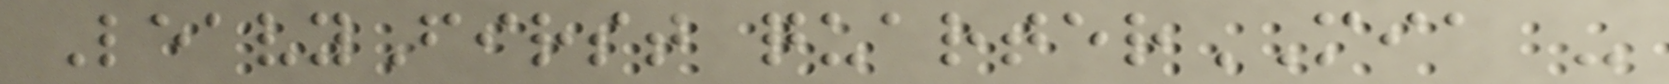LeavyFirst quarterMIA -
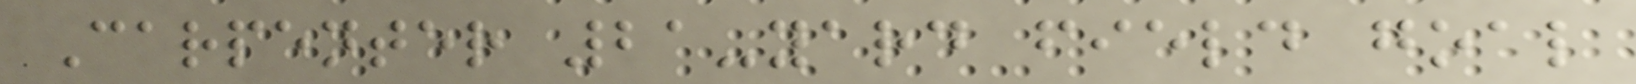Carpenter 21-yard field goal
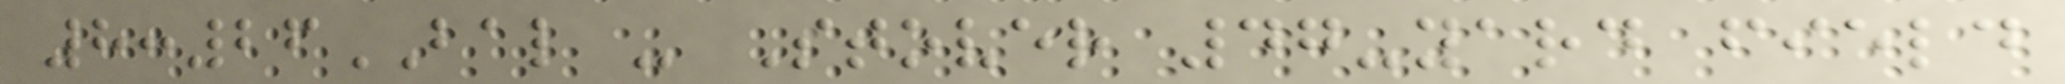8:26BAL - Stover 47-yard field
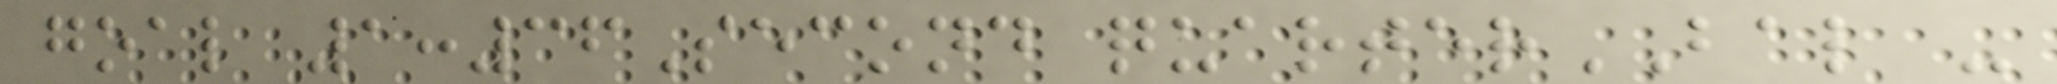goal 1:36Second quarterBAL -
